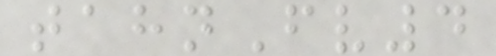tahnFv4
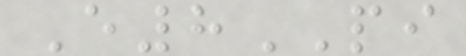E8PI
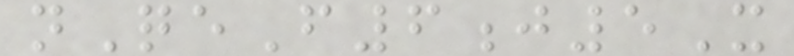nQeF6j5X
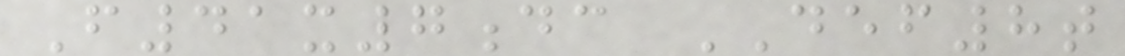F41x7dc DEF8t
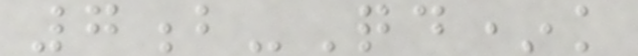7b-Qd*k
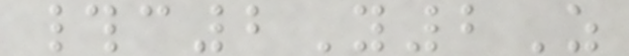#c2Y2Z
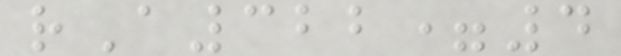rA322=4
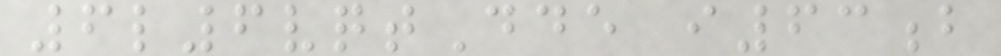6l6vqtDde i63b
